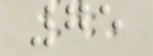75
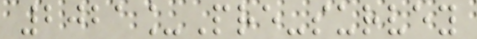2021_Pre-survey
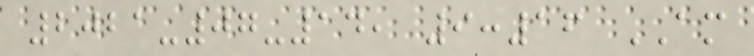2021-07-14, 9:16 AM
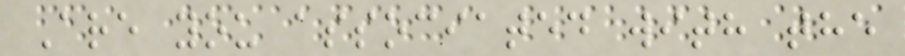Are you associated with the
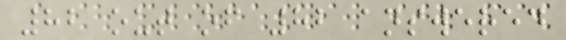82 out of 82 answered
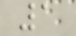1
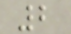2
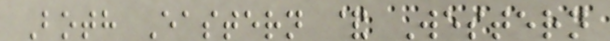Both Eastern & Western
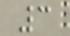3
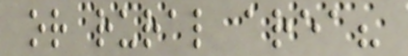or rural area?
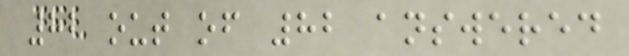82 out of 82 answered
